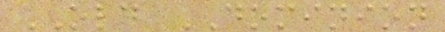OLD DOMINION
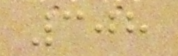308
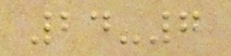24-7
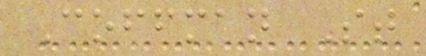Coffman St
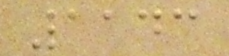1143
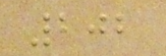202
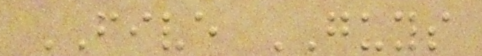FIVE GUYS
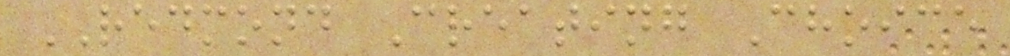REDMOND Creating Choice
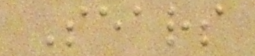Sears
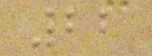22
